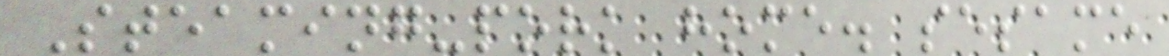Steaming-pork home. sesame
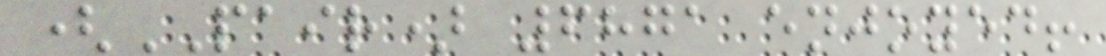(PAIR) 6871 enjoyed!
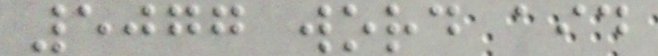5077 word aid
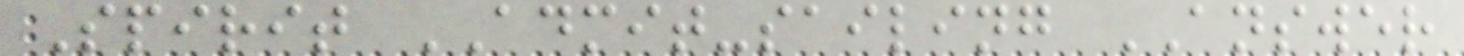Spirit ADMIT-sailing ANSWER
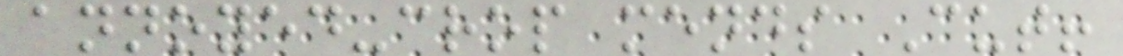annoyed-crop mends Cut!
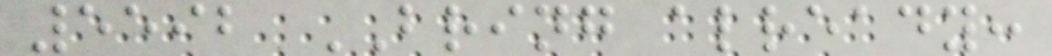5592 BRING already:
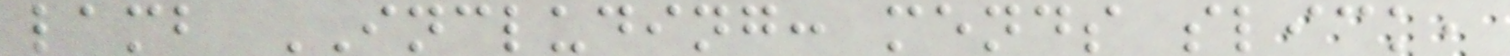lamb INCLUDING: mends slick,
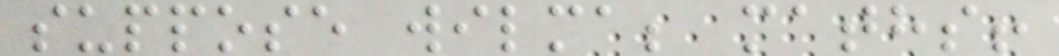suppose wilma; maths!
